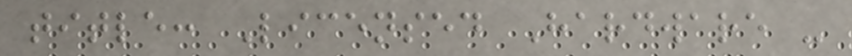title: Licensed Hardware -
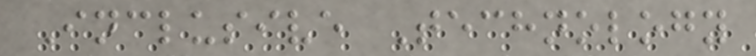Inclusive Technology
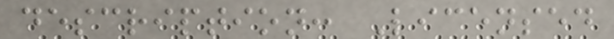description: Licensed
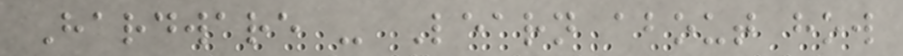Hardware - Learn about how
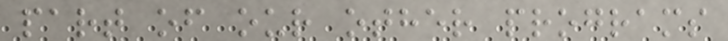part of our other programs
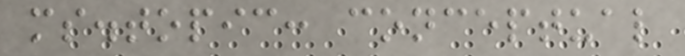ms.topic: conceptual
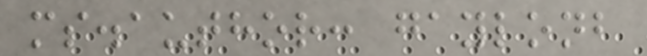ms.author: gaylonb
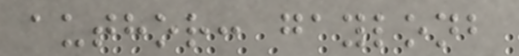author: gaylonb
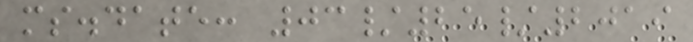ms.date: 03/25/2019
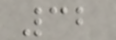32
